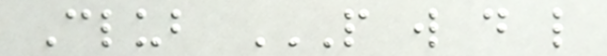Club P W D L
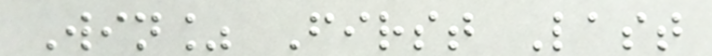Win% First Last
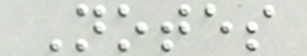Notes
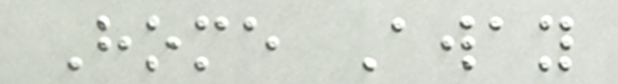Home Away
